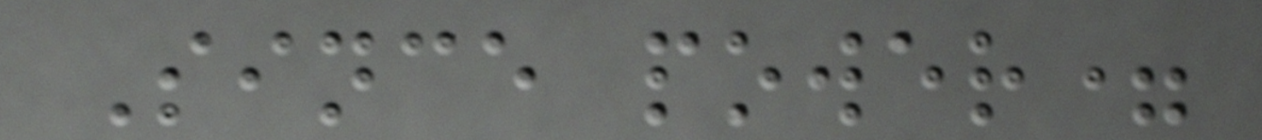Since power=
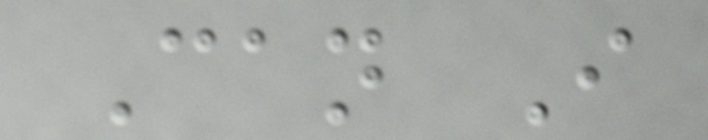Can I
